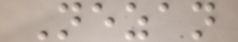Nezan
